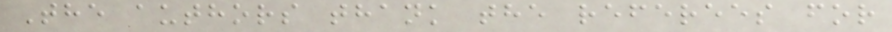The authors thank the referees for
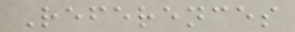References
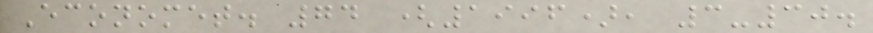Economet. 74 (1996), 3-30.
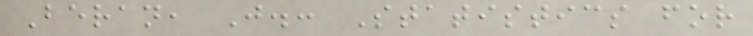Beran, J.: Statistics for
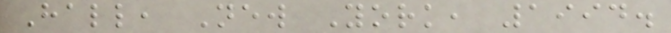Hall, New York, 1994.
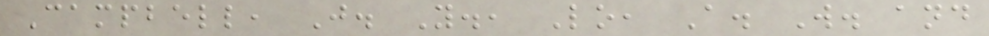Campbell, J. Y., Lo, A. W. and
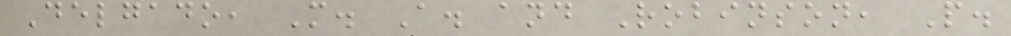Delgado, M. A. and Robinson, P.
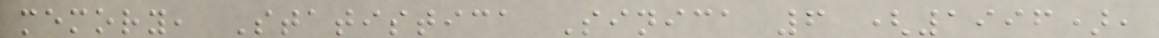memory, Statistica Sinica 6 (1996),
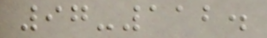97-112.
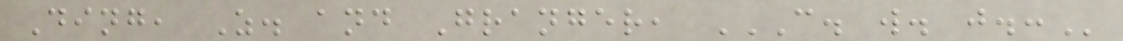Ding, Z. and Granger, C. W. J.:
